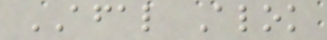AFAL Alok
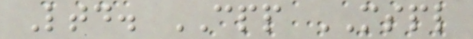Ltd. CPP MSPL
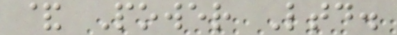& Power Ltd.
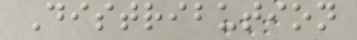Distribution
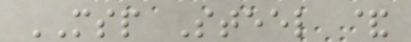MSP Steel &
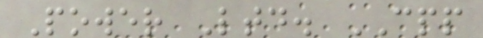Power Ltd. CPP
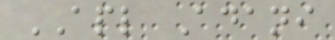APL Adani
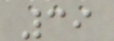39
